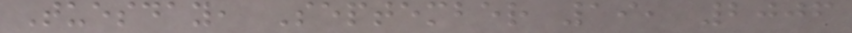Tuesday, September 19, 2006
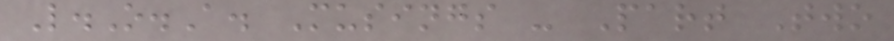L.O.A. Musings - Part Two
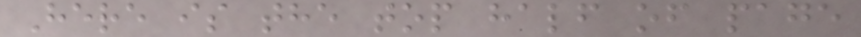Here is the top half of page
